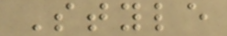Style
